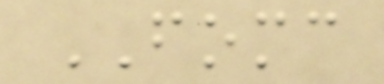FOMC
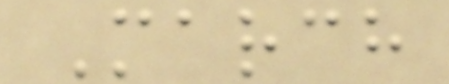March
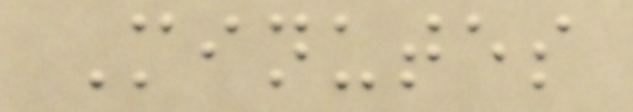Minutes
